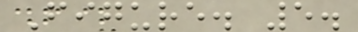Figure. 5.
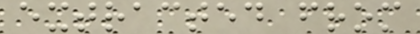extracted from
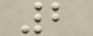2
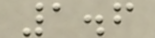1.6
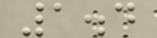1.4
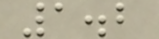1.2
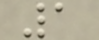1
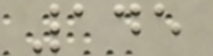145
